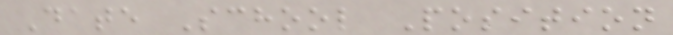Date School Position
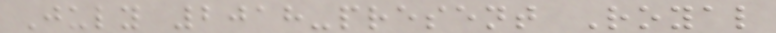July 2018-present Royal
